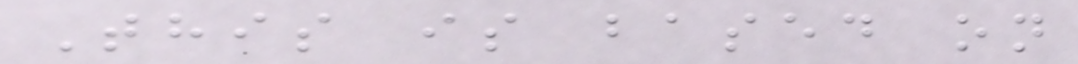This is based on
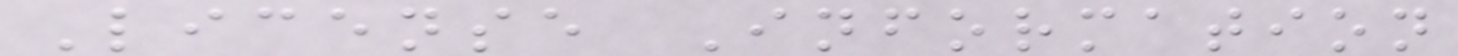License Information
